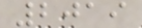2019
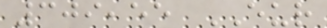309,55 EUR
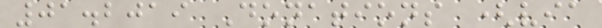01.2019 Donations (via
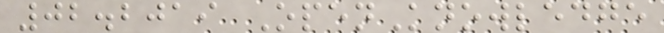02.2019 OpenKnowledge
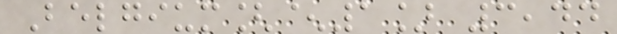Belgium[^1] 3,44
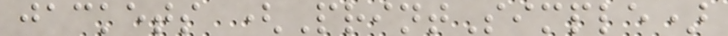jackets (PrintSimple)
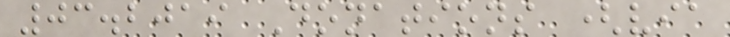03.2019 Donations (via
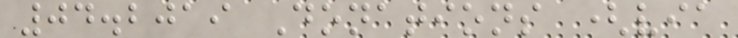04.2019 Donations (via
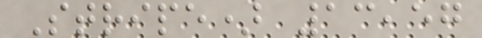Stripe) 13,57
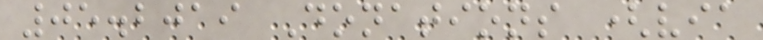05.2019 Donations (via
